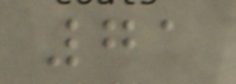71
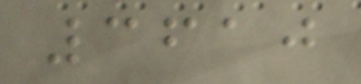3610
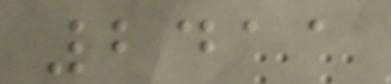2411
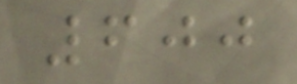600
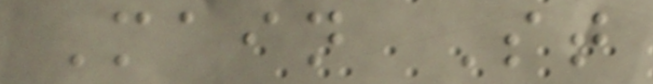Main St
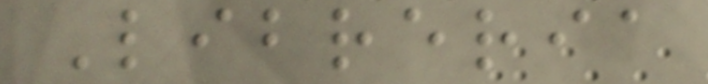Libreria
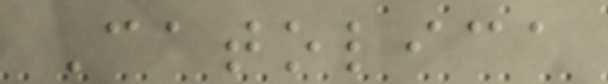Catolica
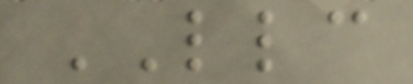LLC
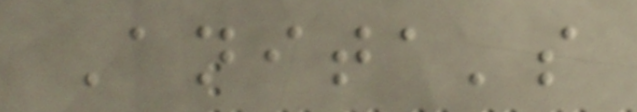Anita's
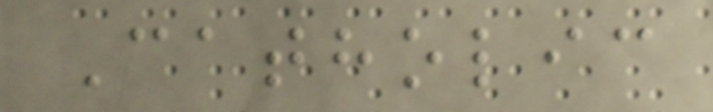Catholic
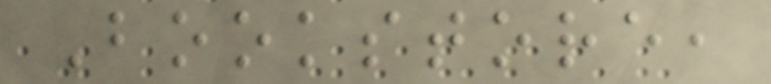Bookstore,
